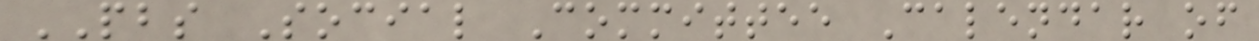PBS Social Committee Calendar of
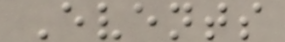Events
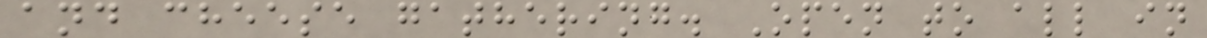and cheese gathering. Open to all in
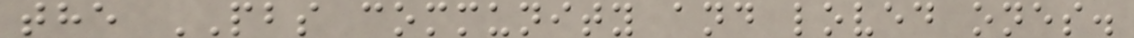the PBS community and loved ones.
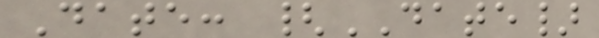Date: {DATE}
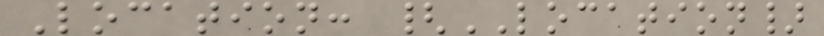Location: {LOCATION}
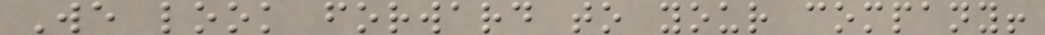We look forward to your company!
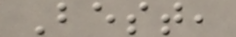Best,
